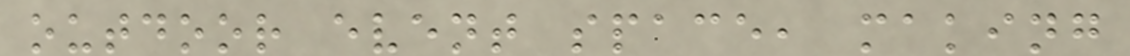outdoor event space, making
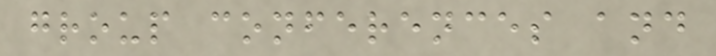group conferences and
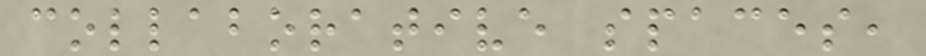collaborative spaces,
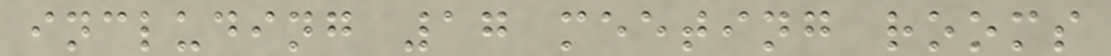including 17 meeting rooms
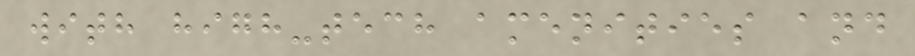with high-tech amenities and
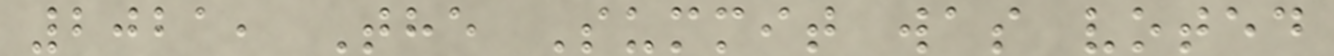2021, The Summit was voted
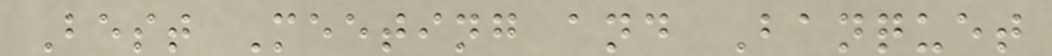Best Meeting and Banquet
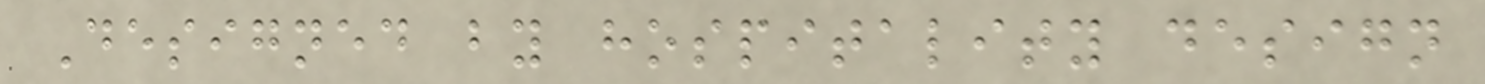Designed by hospitality design
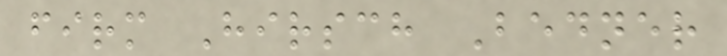firm Hirsch Bedner
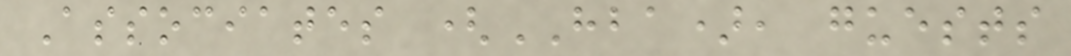Associates (HBA), guests
